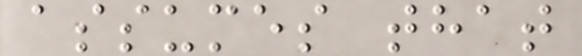assumes that
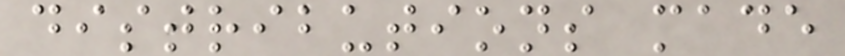distributions made
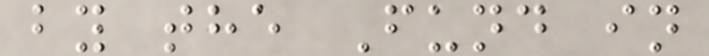by the Fund in
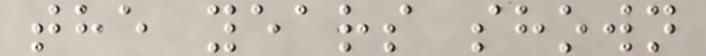the years shown
